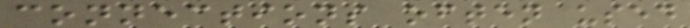connections often used
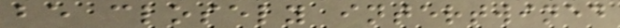be closely intertwined
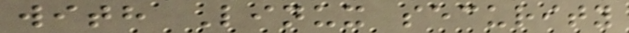with Linux security
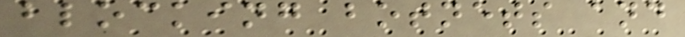blocking botnets and
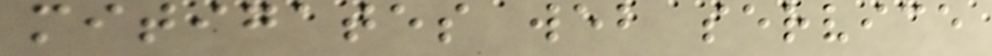mitigates web service
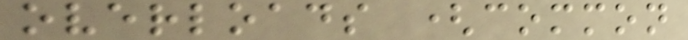overloads (common
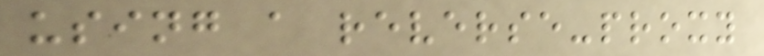using a reverse-proxy
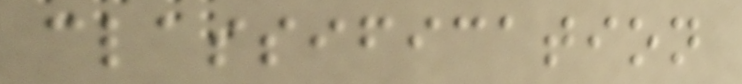classification
